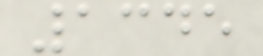1345
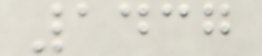1437
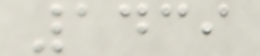1439
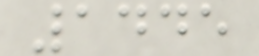1445
